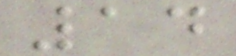14
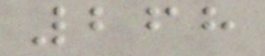268
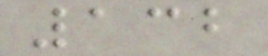132
